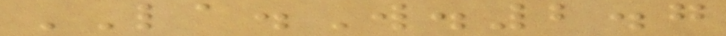LA.W.2.7
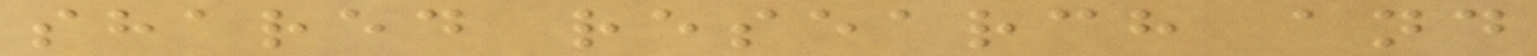shared research and
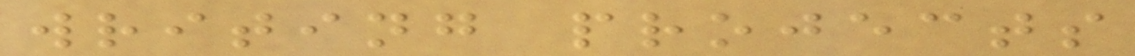writing projects
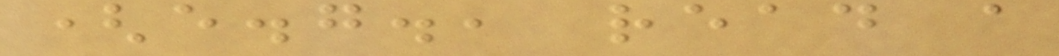(e.g., read a
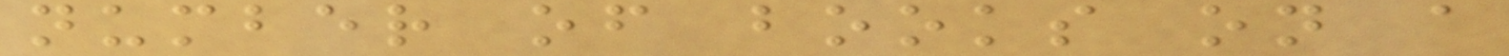number of books on a
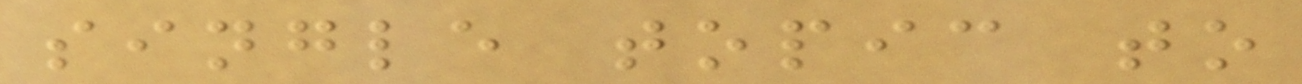single topic to
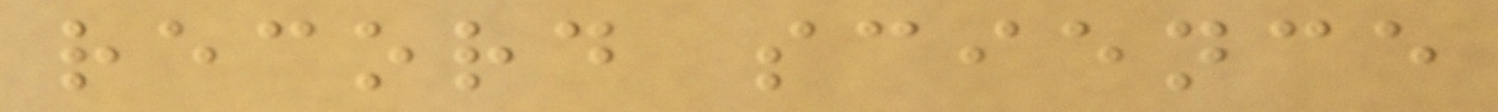record science
